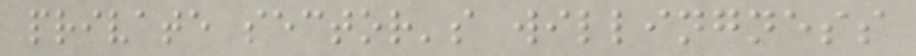private sector's willingness
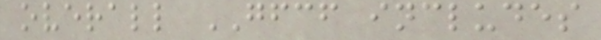overall GFCF includes
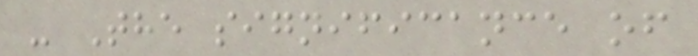- The significance of
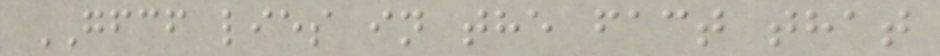GFCF lies in the fact that
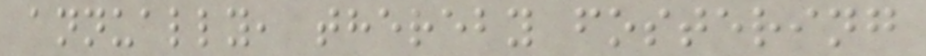annually, thereby fostering
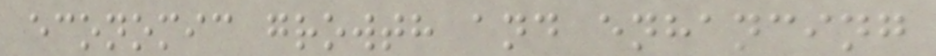economic growth and enhancing
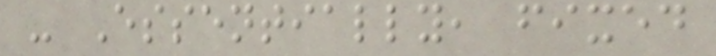- Essentially, fixed
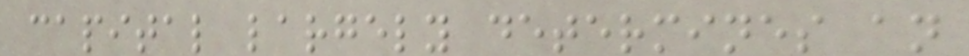capital largely determines an
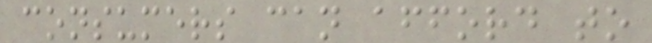consumers can afford to
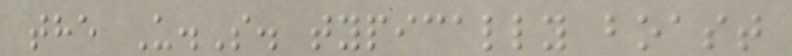the U.S. typically boast
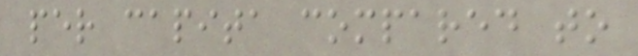per capita compared to
